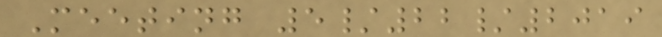Meeting 5/22/2019
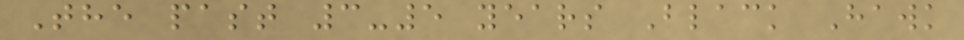The past 3-5 years Black Hawk
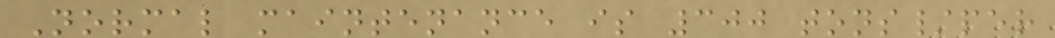Normal maintenance is 300 tons/per
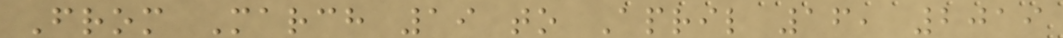From March 19 to April 16, 2019
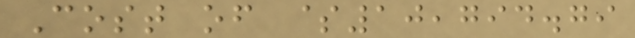Cost of $10,794.79
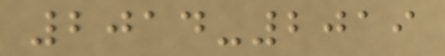2014-2019
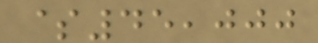$45,000
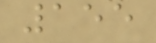155
